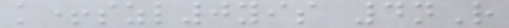k+szl0yis 4nR
